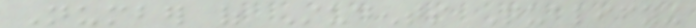Number of Students Qualifying
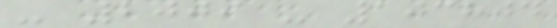- 2009 - 103804
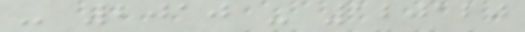- 2010 - 120120
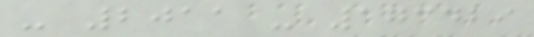- 2011 - 173429
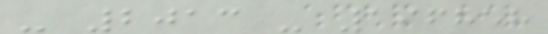- 2013 - 196858
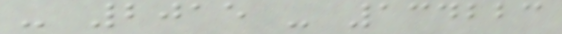- 2015 - 134223
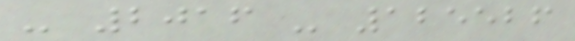- 2016 - 125526
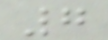7
